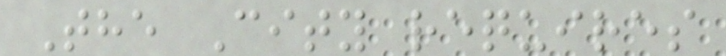The City requires
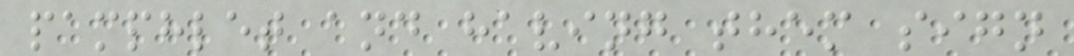pamphlet and having them sign
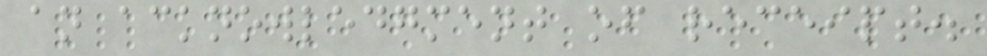an acknowledgment of receipt.
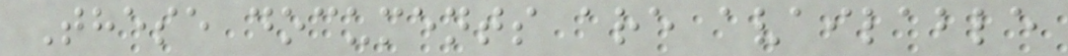These documents are available
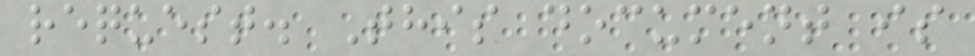request. This document is
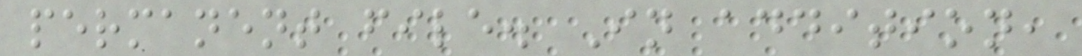permanent file. In addition,
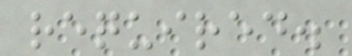required.
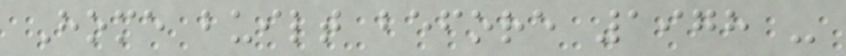Home built before 1978 -
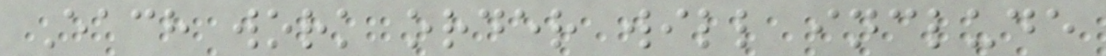Each work order will include
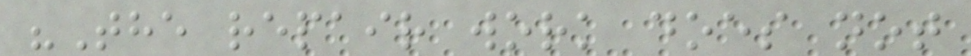"The repair work does not
